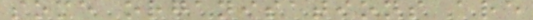some organisations are
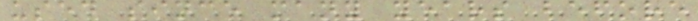used since many years before
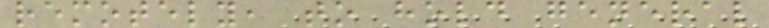remotely, to hold general
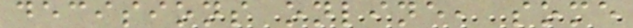decisions online, some
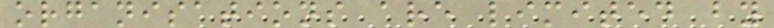organisations are limited by
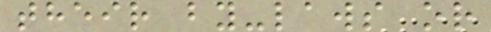their by-laws or
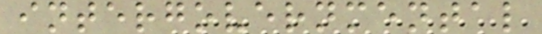intergovernmental
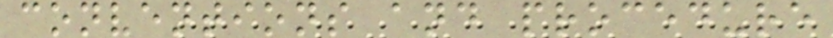conventions and procedure
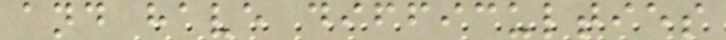and have difficulties
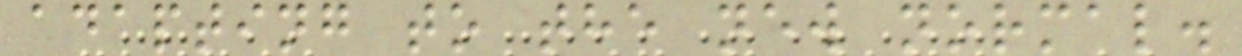adapting to the new normal.
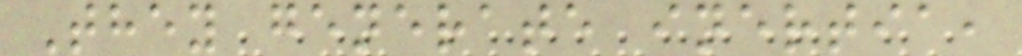They generate inertia,
